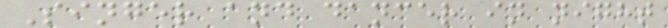Singer and dancer in night
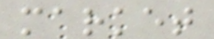market
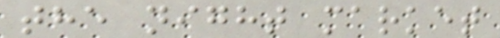the night market
